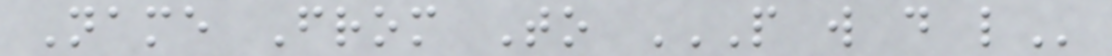Name From To P W D L
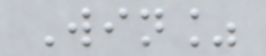Win%
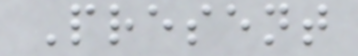Present
